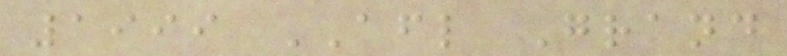1999 AFL Grand
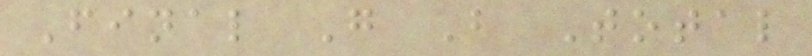Final G B Total
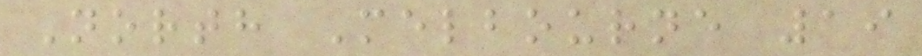North Melbourne 19
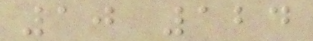10 124
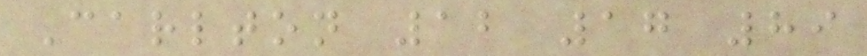Carlton 12 17 89
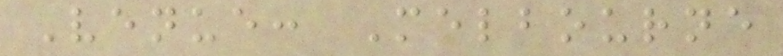Venue: Melbourne
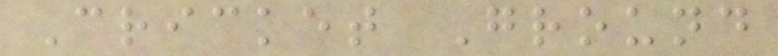Cricket Ground
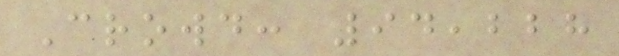Crowd: 94,228
